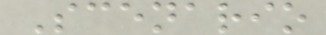Scenario
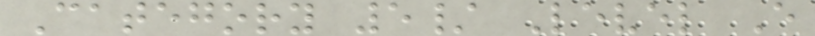Category 5/ Level E
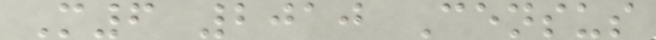M6 2010 Census
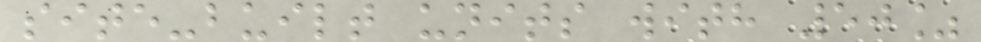site-built units with 50%
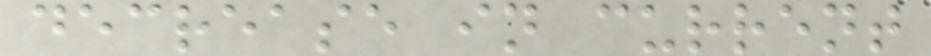decrease in current
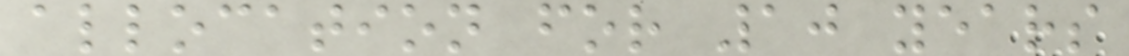allocation for 10 years
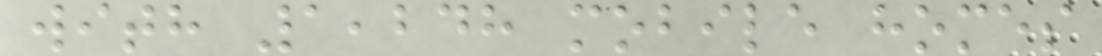with 1,248 mobile homes
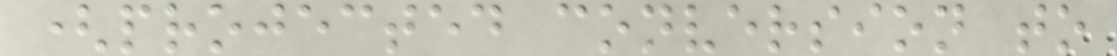(projected conversion to
